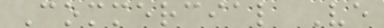Commercial Ve
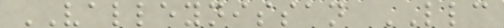VALLEYNISSAN LLC
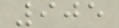905
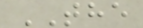THE
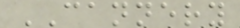CANNERY
